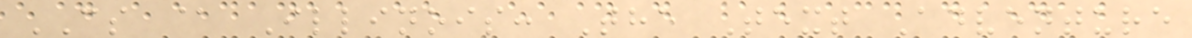CS @ Illinois: The Text Adventure
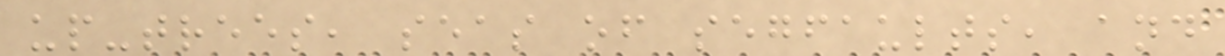up-trees, seas of segfaults, and
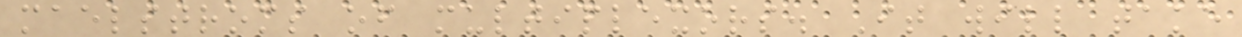maelstroms of multiplexors. It will take
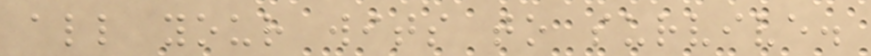all your wits to survive.
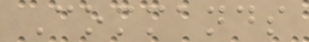Commands
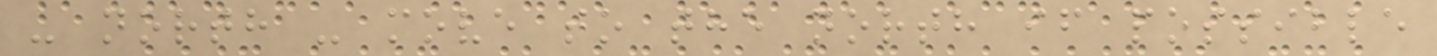- north - move to the north if possible
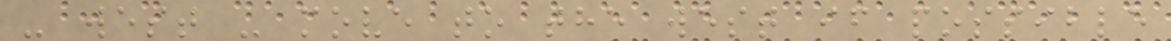- west - move to the west if possible
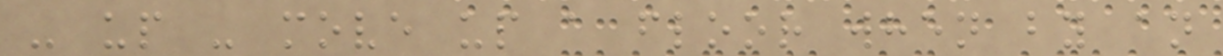- up - move up a floor when by an
